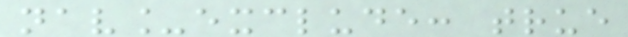nav_exclude: true
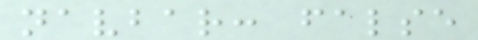navbar: false
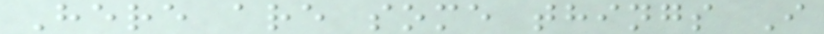Here are some things I
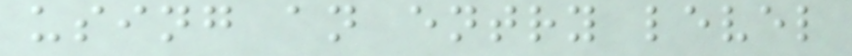using an entry level
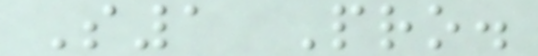S1 Pro.
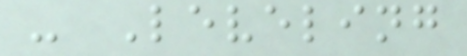- Leveling
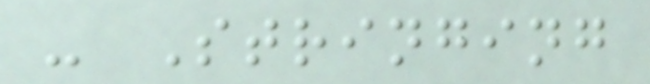- Stringing
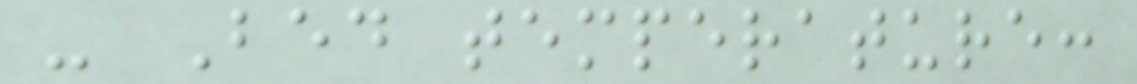- Bed temperature:
